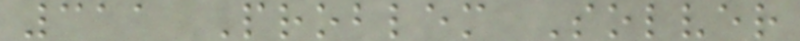311 Problem Solver
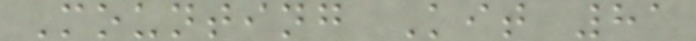Mounting Kit 81
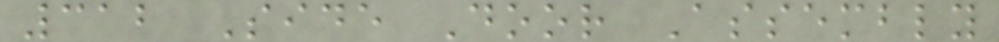312 Side Door Assembly
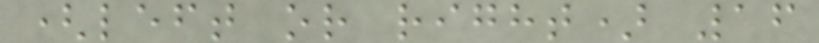(left or right) 16
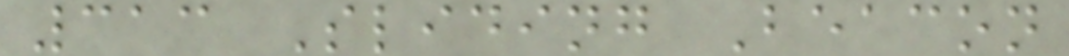313 Sliding Beacon
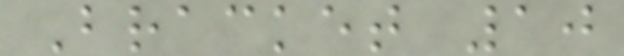Bracket 10
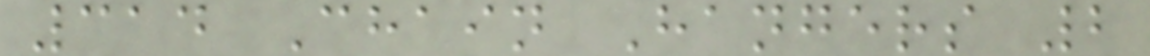314 Chain Hangers 2
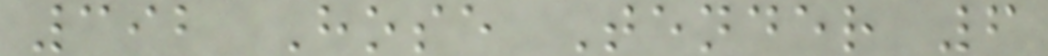392 Hose Tender 6
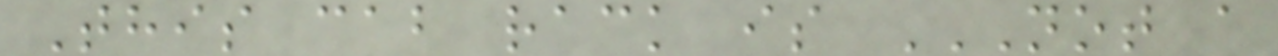This cab rack is NOT A
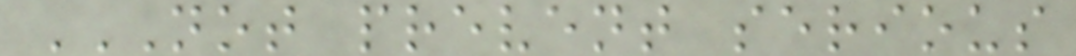NOT PREVENT SERIOUS
